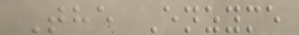The Enzyme
